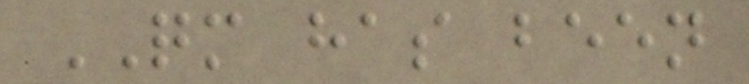QM has been
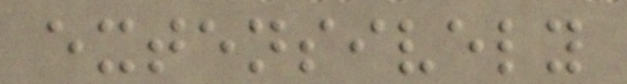extensively
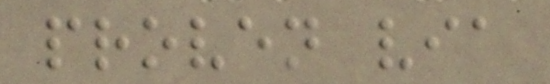proven via
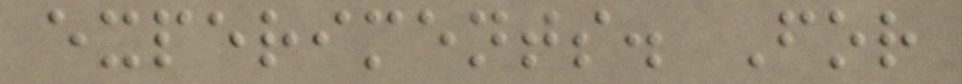experiments. For
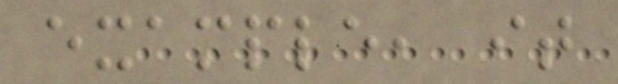example, it
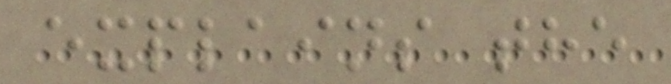explains the
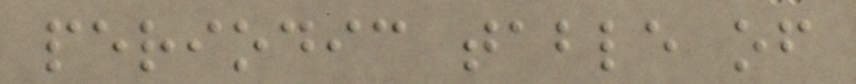periodic table of
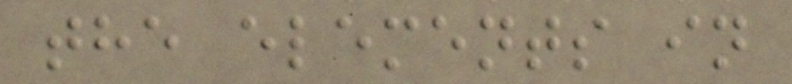the elements in
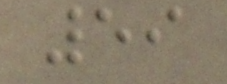59
